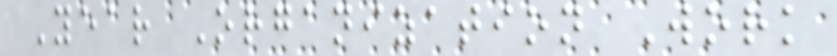Year Organization Work
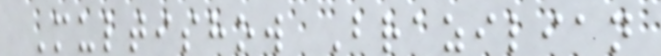Multishow Brazilian
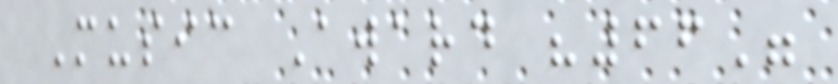Music Award "66"
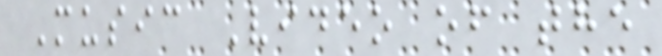Music Video of the
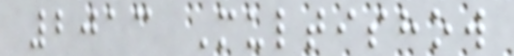2013 Multishow
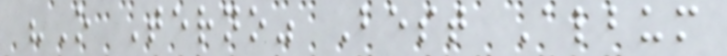"O Terno" Best Album
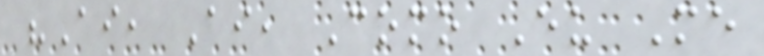"Ai, Ai, Como Eu Me
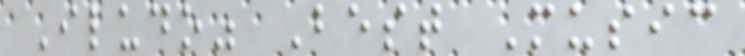Iludo" Best Music
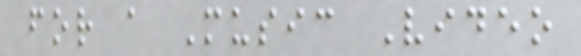for a Music Video
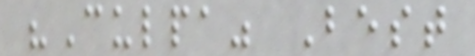"Culpa" Best
